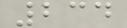234
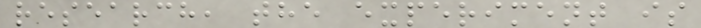research, the experiment is
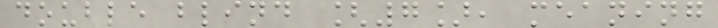double blind [7], meaning
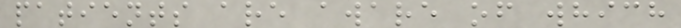patients are aware of which
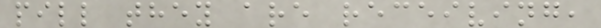pill they are receiving,
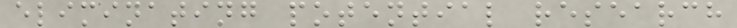eliminating potential research
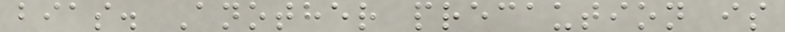bias. Another precaution is
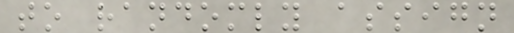to randomly assign
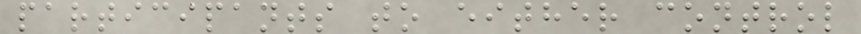participants to either control
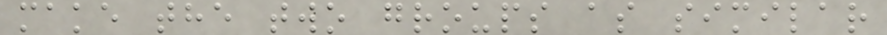make the two groups as similar
